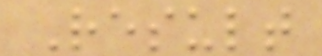Result
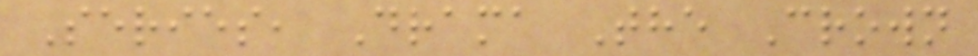Series, Drama The Crown
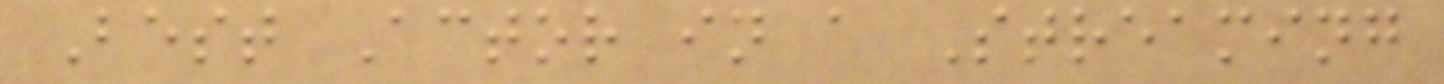Best Actor in a Streaming
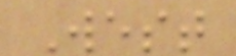West
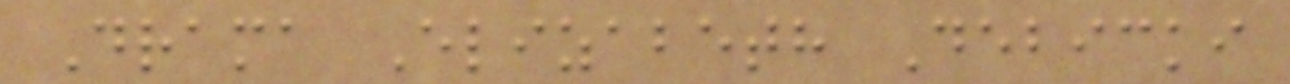Drama Elizabeth Debicki
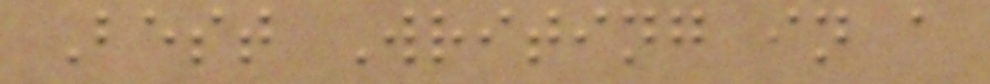Best Writing in a
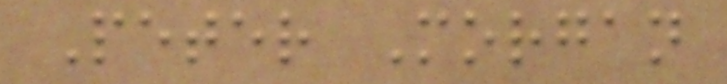Peter Morgan
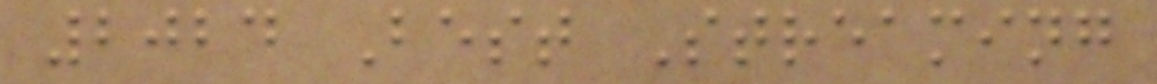2024 Best Streaming
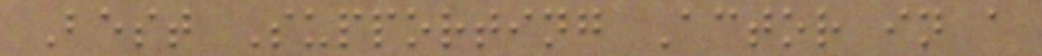Best Supporting Actor in a
